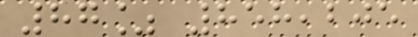87% 858,205
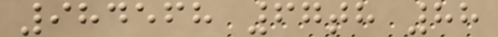984568 67th 88
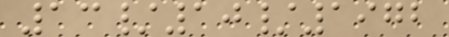13/10/1972
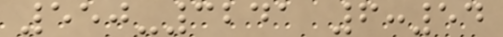550-3241 6:54
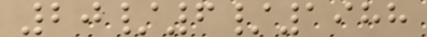20/6/1988
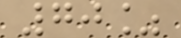70%
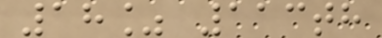18% 113th
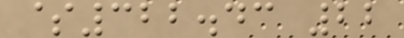$322.43 22
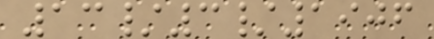13/3/1906
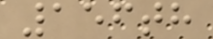156th
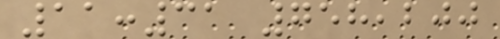11:31 758,200
